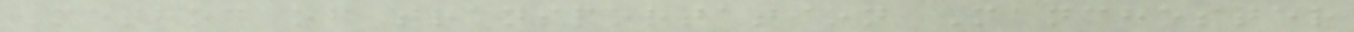Method of transportation Manchester
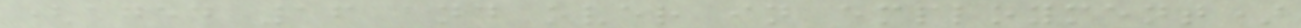(aged 16 and over in employment)
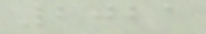2021
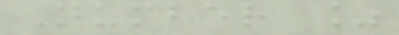Number %
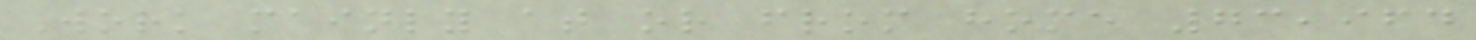Work mainly at or from home 73,964
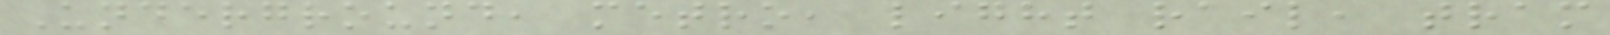Underground, metro, light rail, tram
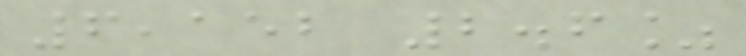6,152 2.6%
